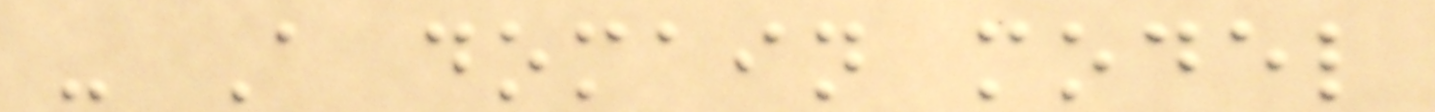- A domain model
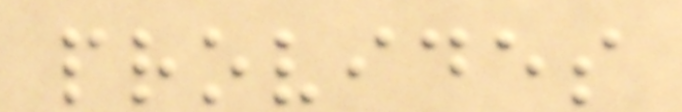provides
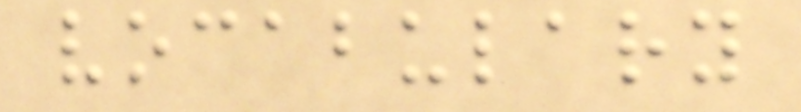vocabulary
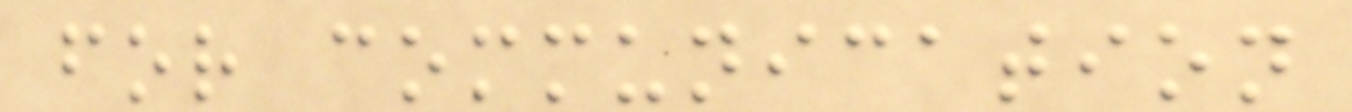for communication
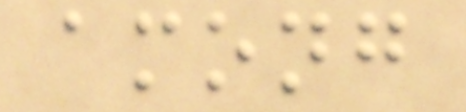among
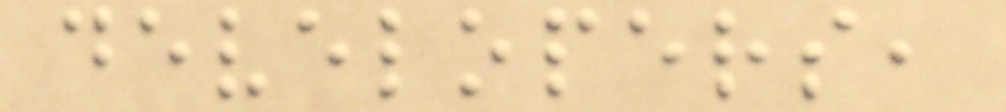developers,
